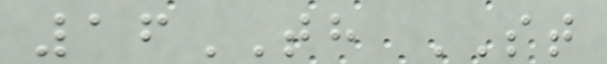16TH ST
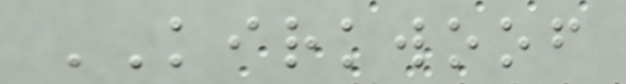KIRKWOOF
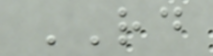RD
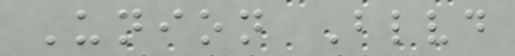Union Blvd
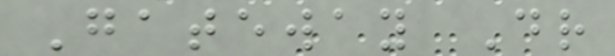Gateway Dr
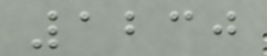1230
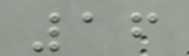16
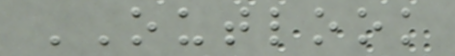OUTLOOK
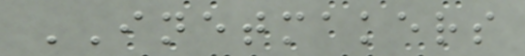INETMAKERS
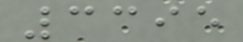3395
